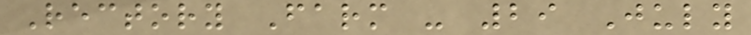Rectory Farm - 29 July
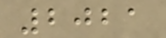2021
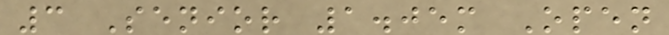3 Senior 1.05m Open
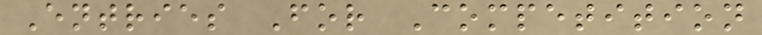Entries For Competition
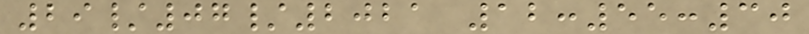29/07/2021 12:55:30
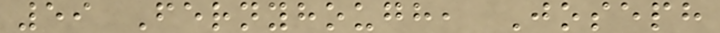59 Fernyhough, Joseph
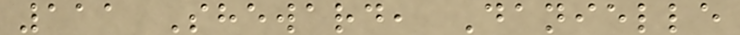111 Sheward, Danielle
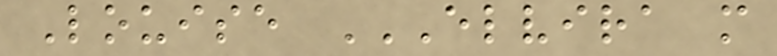Louise ELVIRA M
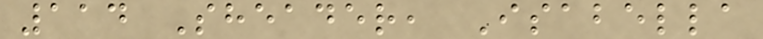114 Sheader, Isabella
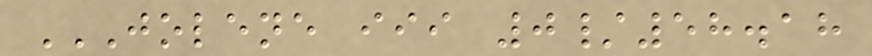JOLENE III 0/58.18
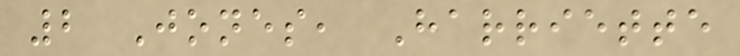2 Jones, Harriette
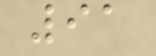91
